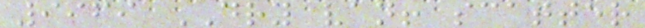9969 DRY van! scatter
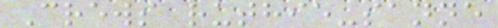Crews ruthie-sanne
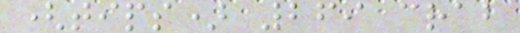(tips) 269 crab
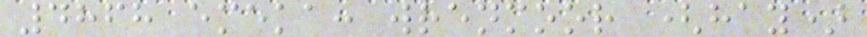4868 emeka: wrenmoor (hay)
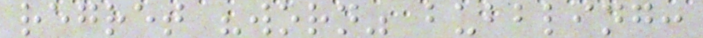regret "worn" bubbling:
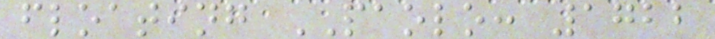floating PAOLO: 1722
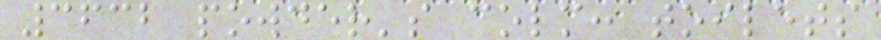3632 powder's colm: toilets
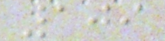109
